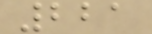221
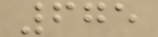675
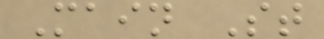Main St
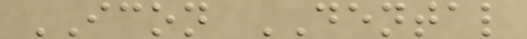ICON DENTAL
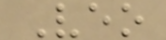Veo
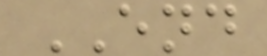END
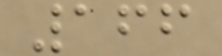166
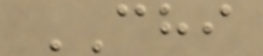CHI
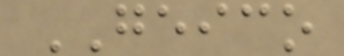GEICO
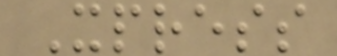Xpress
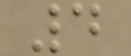4
